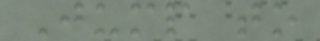Jump to
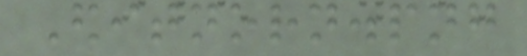Editnorn.png
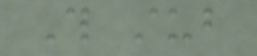This stub
